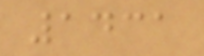1431
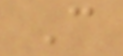C
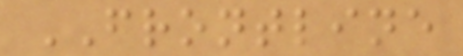FRONTLINE
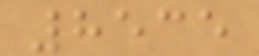8535
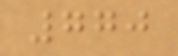770
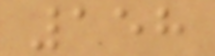158
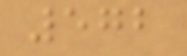572
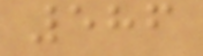586
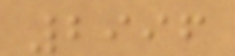2996
